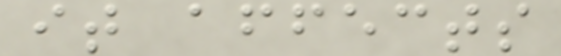it affects
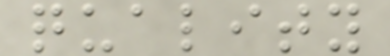quality
